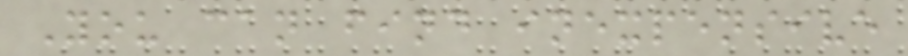You can find inexpensive
